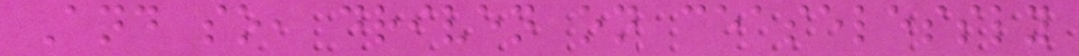And so, driven on ceaselessly
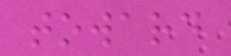toward
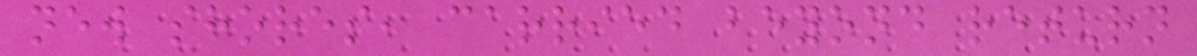new shores, carried beyond return
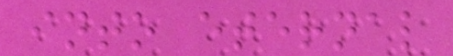into eternal
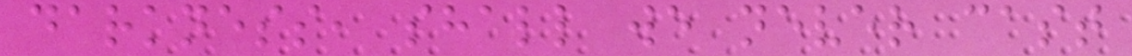darkness, shall we never cast
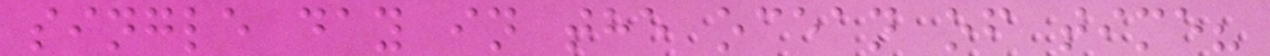single day in the ocean of time?
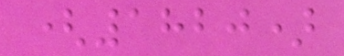(1820)
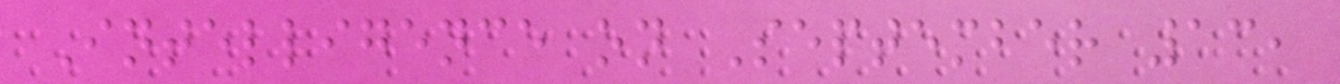Intelligence on September 13,
